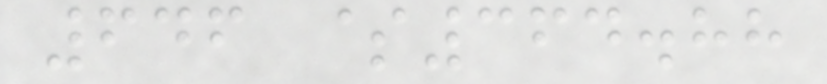646 $364.88
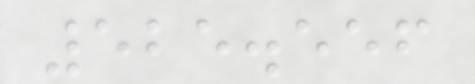525.556
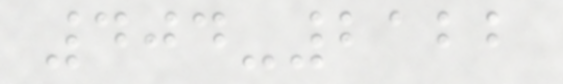404-2122
